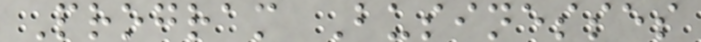Program Businesses
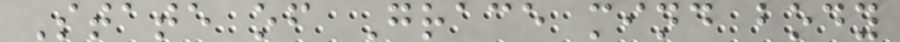State of Grace mind body
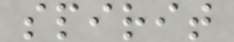spirit
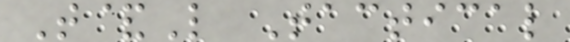T&L Tactical
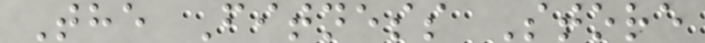The Fitness Store
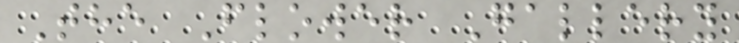The Flower Gallery
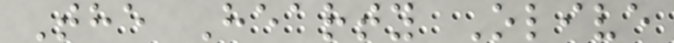The Hearty Olive
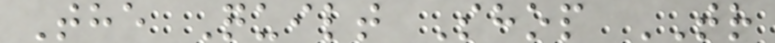The Quilt Shop TR
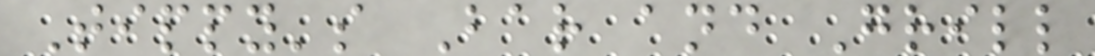Tippy's Bar and Grill
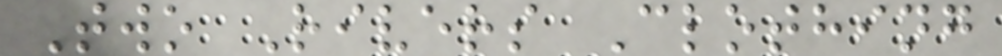Two Rivers Clothing
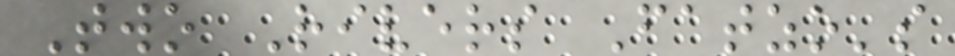Two Rivers Fatzo's
